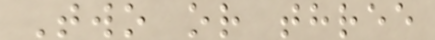Two or three
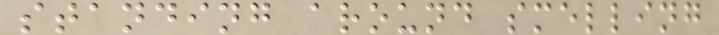standing around smelling
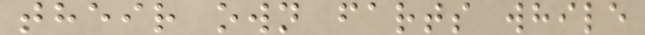their own farts while
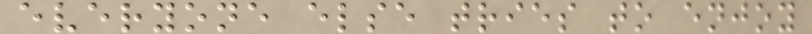everyone else tries to enjoy
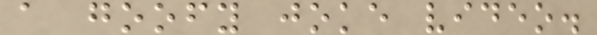a goofy joke video.
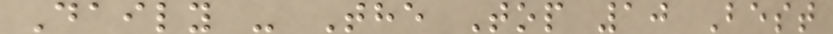Daily - The Top 10 Best
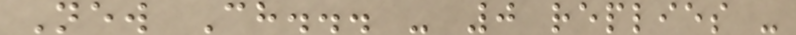New Ch... - 0 replies -
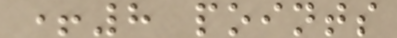+8 points
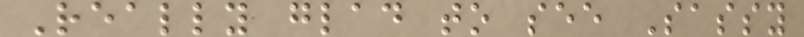Really glad to see Sassy
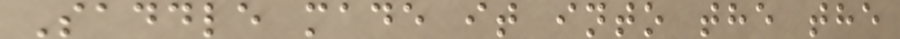Saddle made it into the the
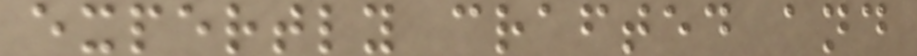expertly crafted and
